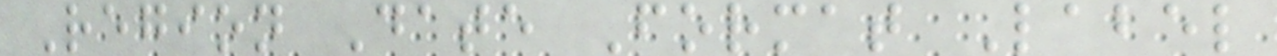Region Date Format Label
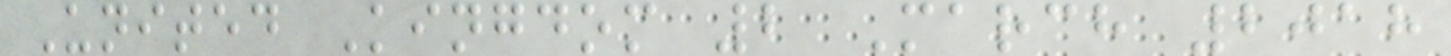United Kingdom 2 March 2018
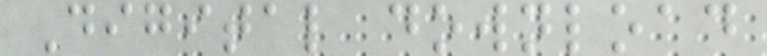Digital download
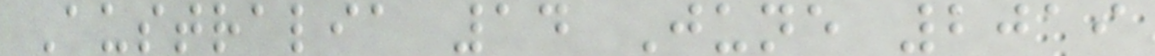Australia 14 June 2019
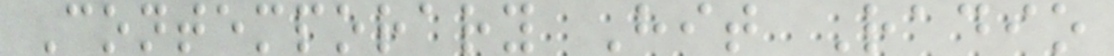Contemporary Hit Radio
